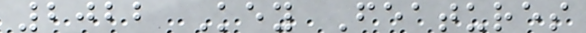2022 Key Features
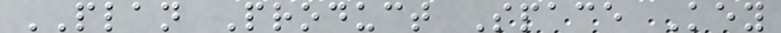PLAN Product Space Key
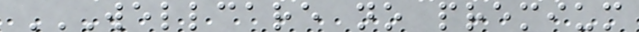WELLCARE NO PREMIUM
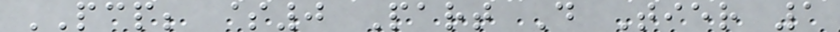PCP; $0 Part D Tier 1
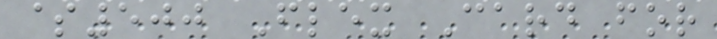$500 Flex Card for
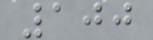100
